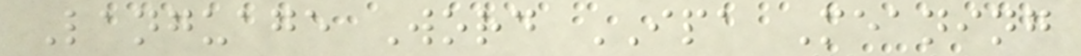Language Word IPA Meaning
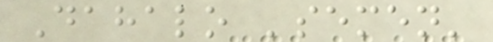Dahalo 'semen'
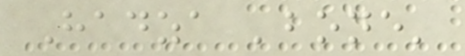Hadza 'bone'
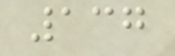137
